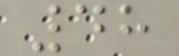48
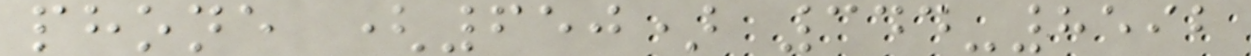phone (650) 344-8592
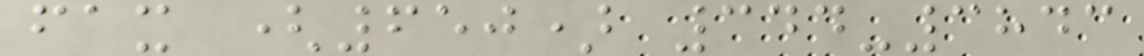fax (650) 344-3843
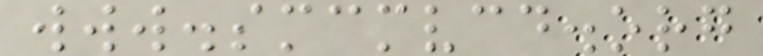www.smcmvcd.org
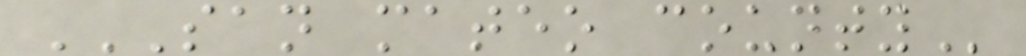SAN MATEO COUNTY
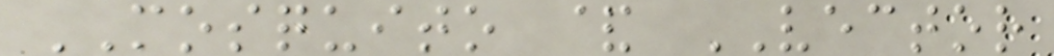MOSQUITO & VECTOR
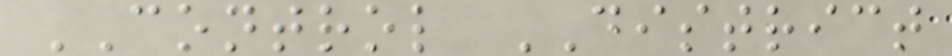CONTROL DISTRICT
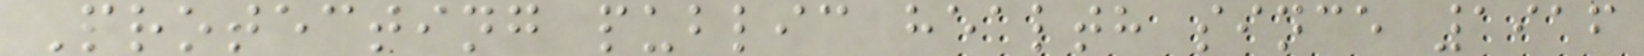Protecting public health since 1916
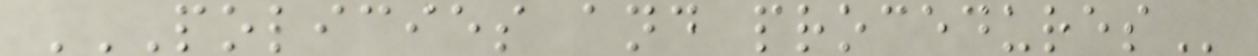POLICIES AND PROCEDURES
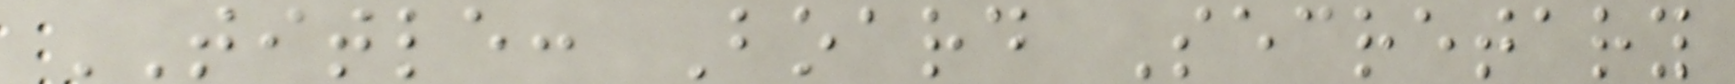TITLE: Board Secretary
